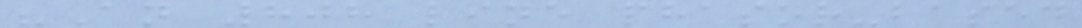"An 808 line phasor-based
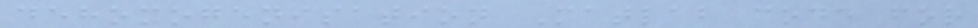dehomogenisation Matlab code for
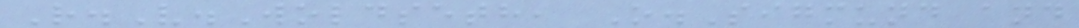R.V.Woldseth, O.Sigmund and
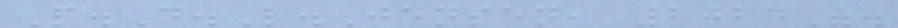P.D.L.Jensen, 2024".
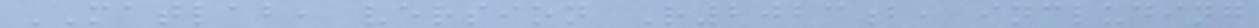MATLAB, version R2023b, including
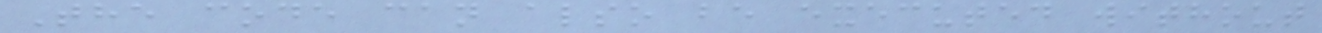The code can also be executed without
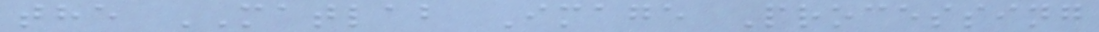the MATLAB Image Processing
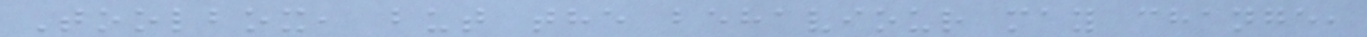Toolbox, but the behaviour may change,
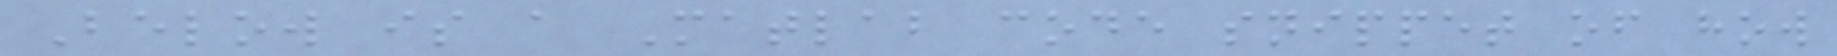Below is a Matlab code snippet of how
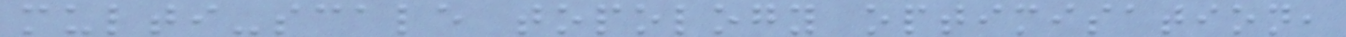multi-scale topology optimisation,
